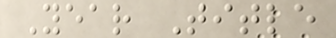Year Title
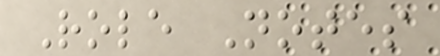Role Notes
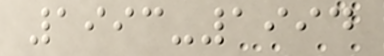1993-1994
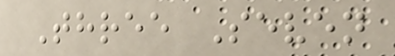Three Seven
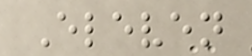Eleven
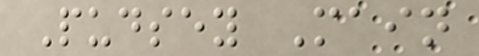Pudsey Main
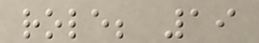role; 19
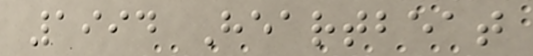1994 Heartbeat
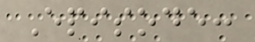Episode:
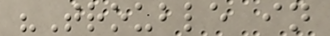"Trouble in
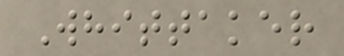Whittaker
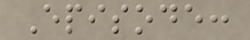Episode:
